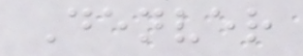Denver
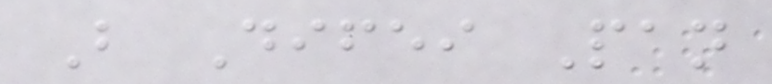B Difei Pan
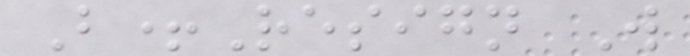B+Resign W
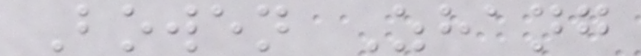Bowen Zhang
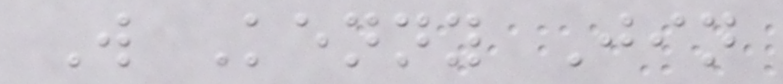W Kenny Jin
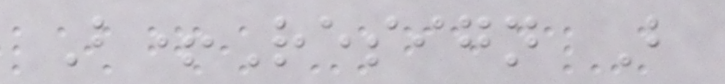B+Resign B
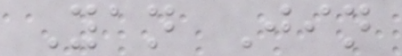Yan Jin
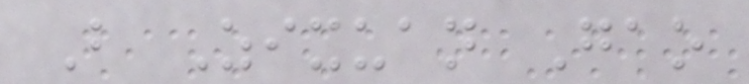B Zixuan Gao
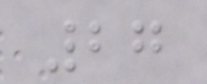27
